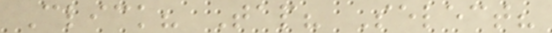Click? Tap? Select?
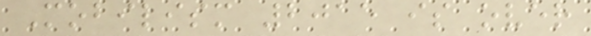Mobilism 2015 is over
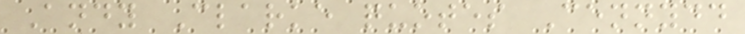Andy Clarke quotes Cennydd
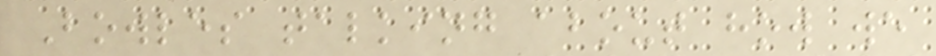Bowles talking about how we
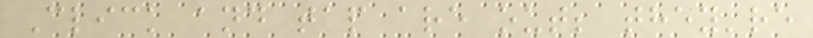Click and tap are out; they're
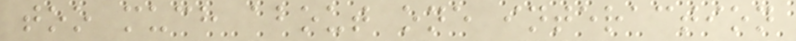too much about one interaction
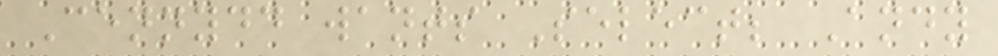Cennydd wants Select; Andy
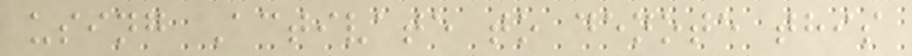using Activate to denote this
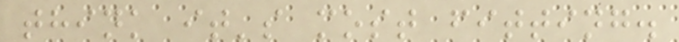think it's most fitting.
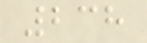238
